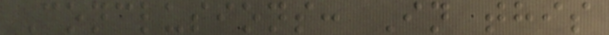Conclusions: In this
